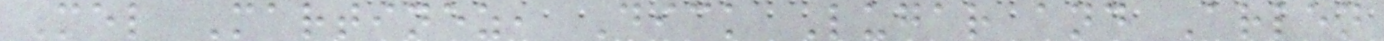Mel Martinez, Dick Lugar and Arlen
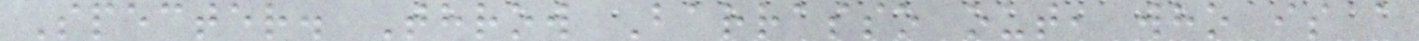Specter. Throw Barrasso out, who is a
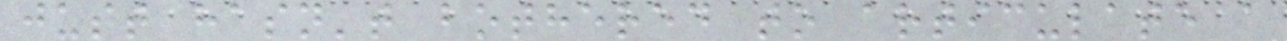just hasn't bothered to articulate a
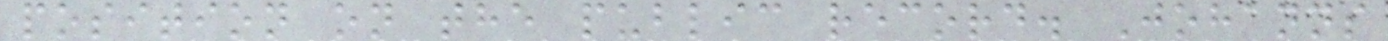position on the public record. Johanns
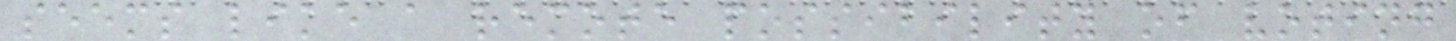seems like a remote possibility of voting
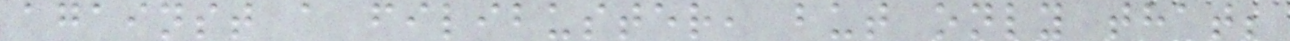against a filibuster, but only that;
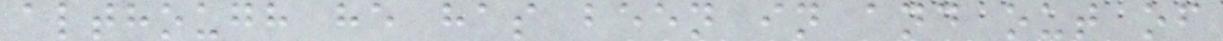although he has been in and out of
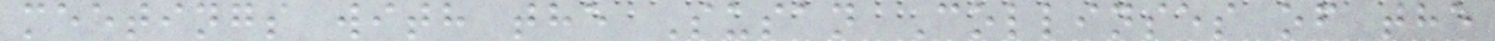meetings with the Susan Collinses of the
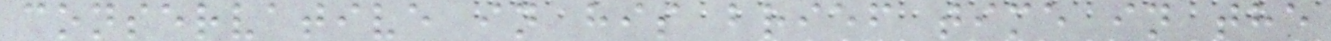conservative in his brief time in the
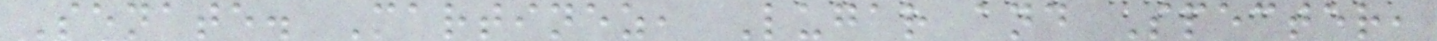Senate. Martinez, Lugar and Specter,
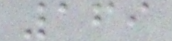169
